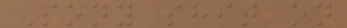Sony shit on
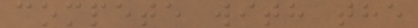compete with the
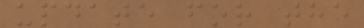update for the
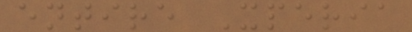entire Xperia
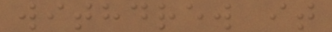withdrew it
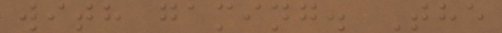with gaming. The
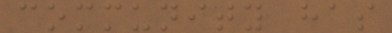community has
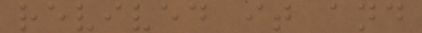revived it and
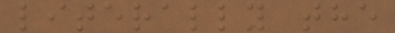literally the
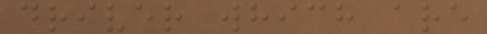driver which are
